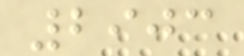2903
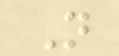N
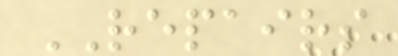REPAIRS
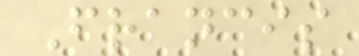Francis
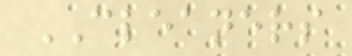CLEANERS
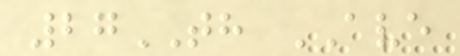27TH AVE
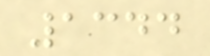1344
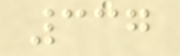337
